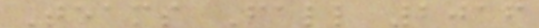Teams Fall 2016
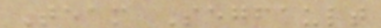Team Segfault
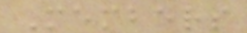Members
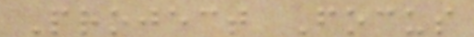Project Focus
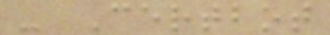- Certbot
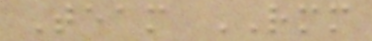Team RMM
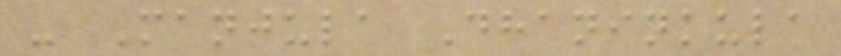- Manjula Dhaninkula
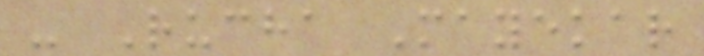- Rucha Mayekar
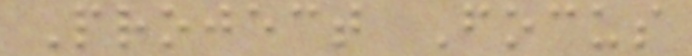Project Focus
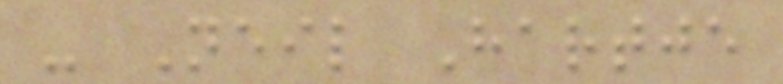- Neil Hartje
